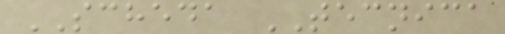SCHEDA TECNICA
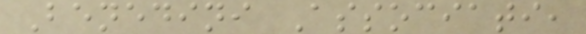Benedini Associati,
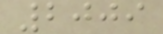2009
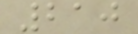210
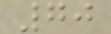70
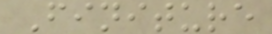Finiture
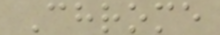Chrome
